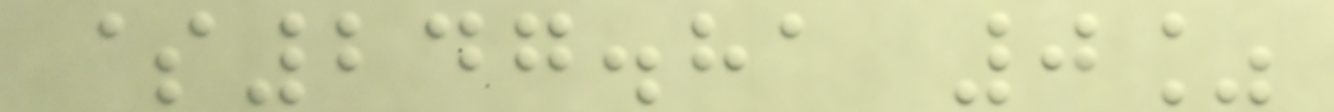$247.81 0%
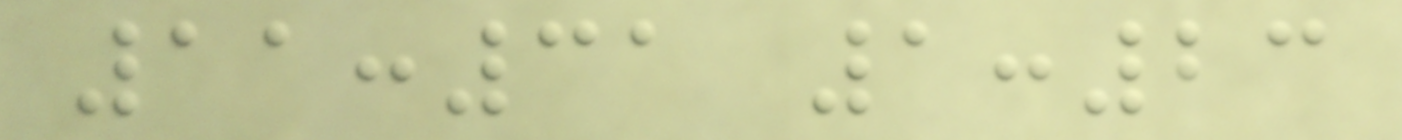11:31 1:23
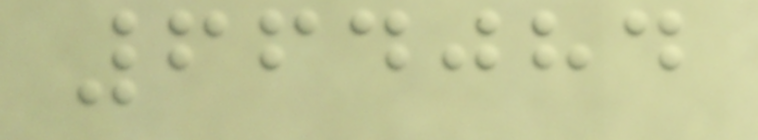664084
